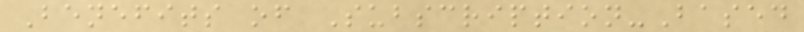Benefits of Subscription-Based
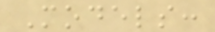Models:
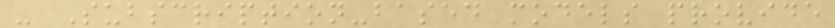- Subscription-based models provide
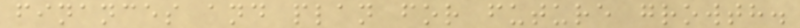finances and plan for future growth.
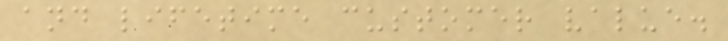and lifetime customer value.
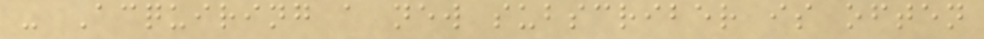- Acquiring a new subscriber is often
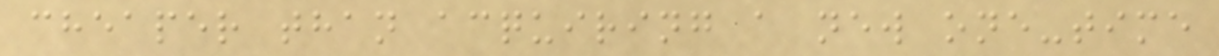cheaper than acquiring a new one-time
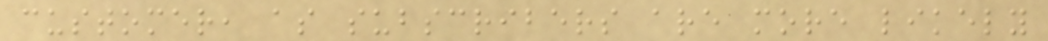customer, as subscribers are more likely
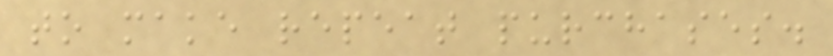to make repeat purchases.
